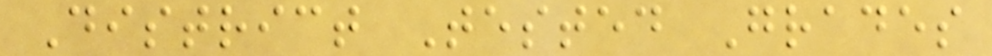District Tested Grades
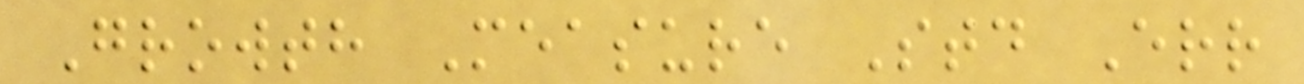Growth Measure Std Err
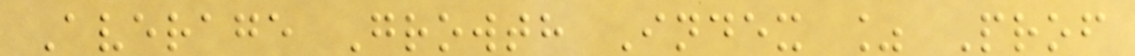Average Growth Index % Prof
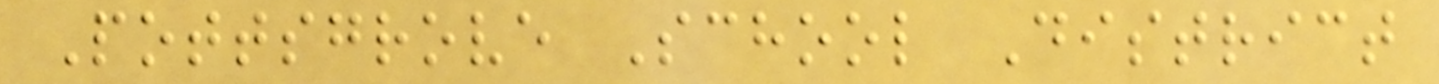Pottsgrove School District
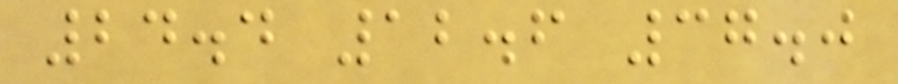24.4 12.6 37.0
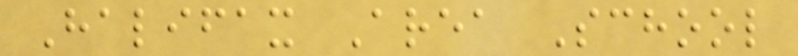Halifax Area School
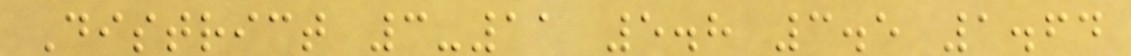District 3-11 5.8 3.5 1.64
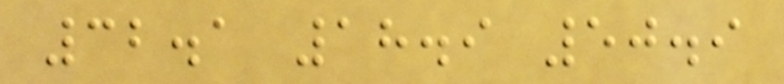32.1 18.9 50.9
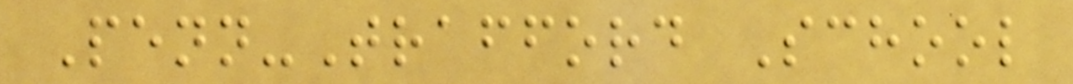Penn-Trafford School
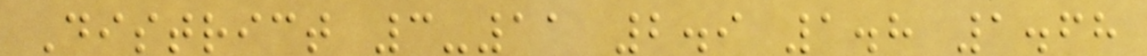District 3-11 2.9 1.8 1.68
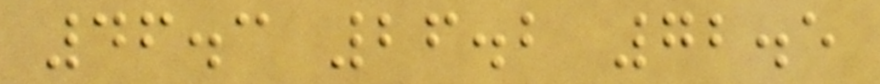46.3 26.2 72.5
